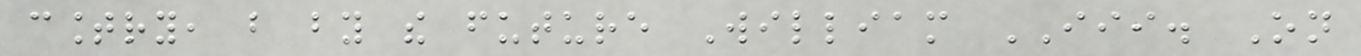country, but by the future William III. On
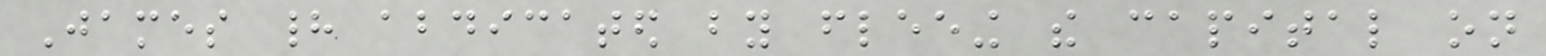James had abdicated by fleeing the capital on
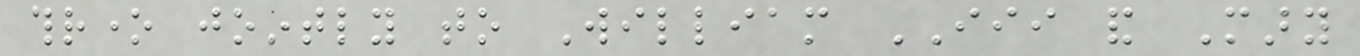throne jointly to William III and Mary
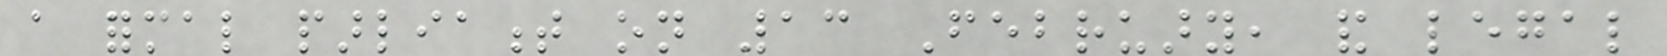a formal parliament on 13 February, and legal
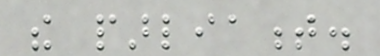the parliament.
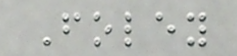Foley
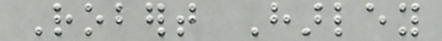Robert Harley
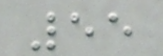55
